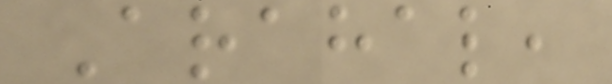Arahal,
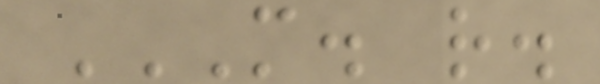M. R.
